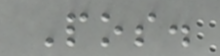Pos.
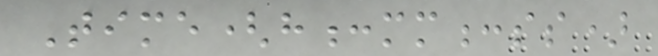Time(h:mm:ss)
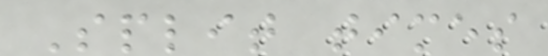Split times
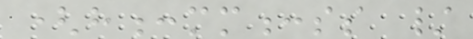(h:mm:ss /
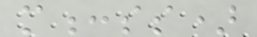m:ss)
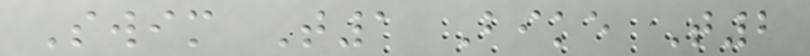Swim T1 Bike T2
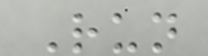Run
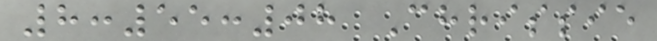8:55:08 Chrissie
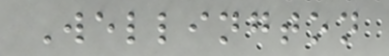Wellington
